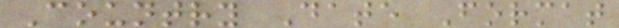Country Date Format
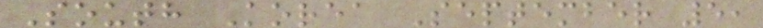South Korea September 5,
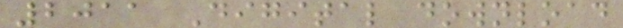2011 Digital download
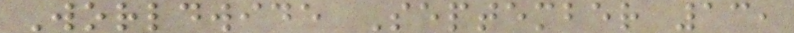Worldwide September 13,
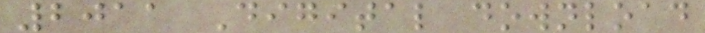2011 Digital download
